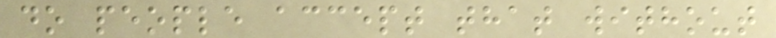do people accept that without
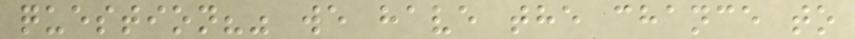question?" we have the chance to
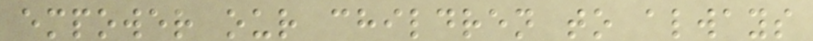empower our children to always
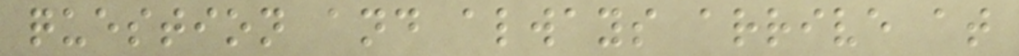question and always arrive at
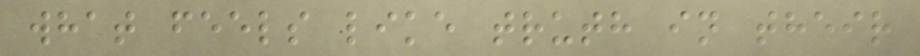what feels like truth in their
